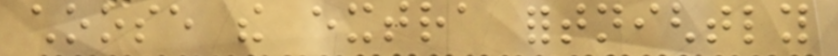choose the extra fortnightly
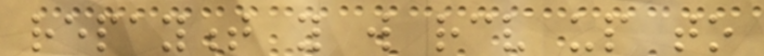repayment you will receive up to
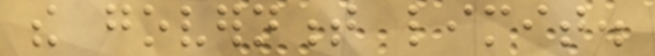the government limit.
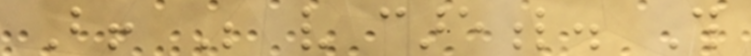But! Be very careful. This
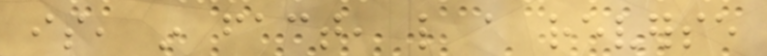is, in fact, like a reverse
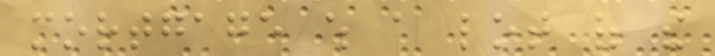mortgage which a lot of the
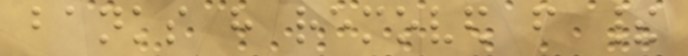banks have removed from their
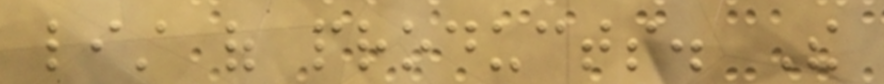list of products. The
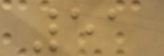51
